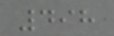498
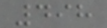498
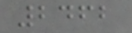2462
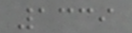1339
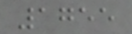1755
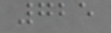725
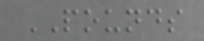POUNDS
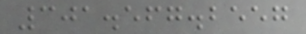301.567.2557
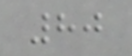80
